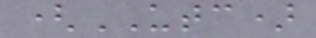(UTC)
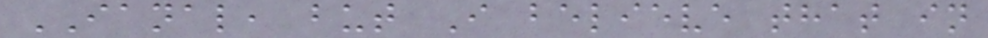IANAL, but I believe that in
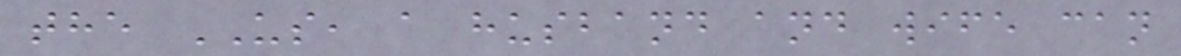the US, a husband and wife can
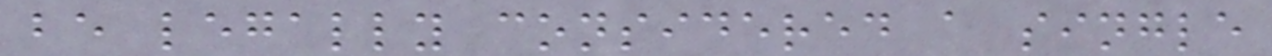be legally considered a single
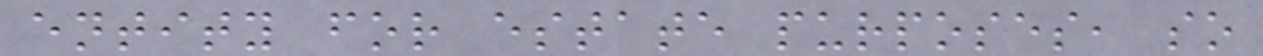entity for estate purposes, so
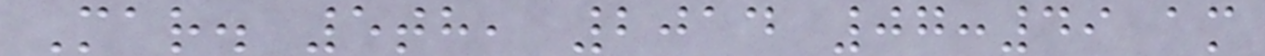Mar. 5th, 2014 07:49 am
